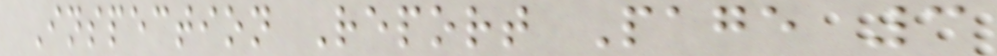Inspection Report Page 3
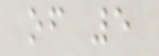of 5
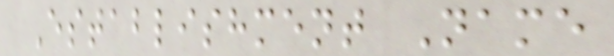Establishment Name
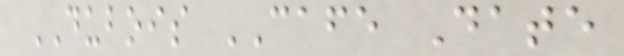DUBOIS CAFE Date
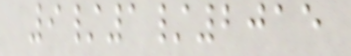9/1/2015
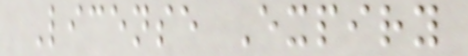License Expiry
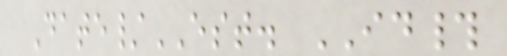Date/EST. ID#
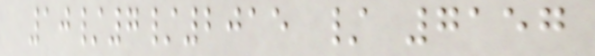10/7/2015 / 7157
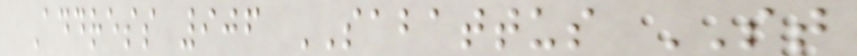Address 906 SABATTUS ST
